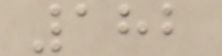182
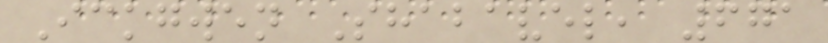Ickgwen Shabavel, 671
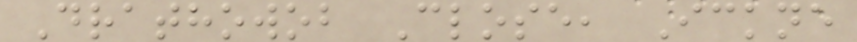Drathowob Close, Ickne
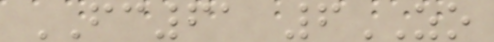FC61 6ZO
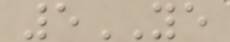5YE
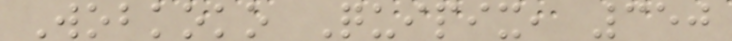Wobkoko Quipix, 350
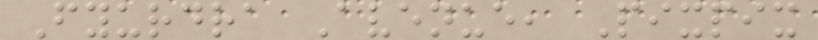Fyurdra Avenue, Pixpix
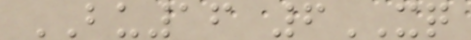BU16 6XQ
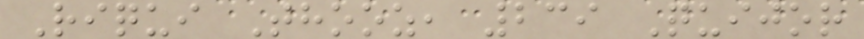Riqui Thooz, 239 Quijor
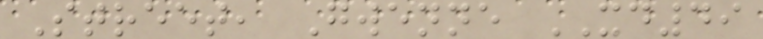Street, Gwenne XD49
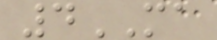4MA
